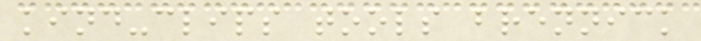kind-clips tools brennick
